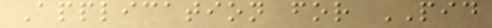Application for PID
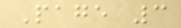Page 3
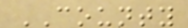COUNTY
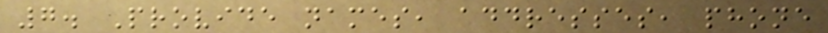7. Provide names, addresses, phone
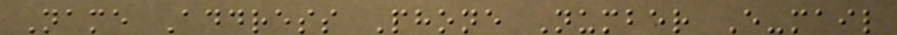Name Address Phone Number E-mail
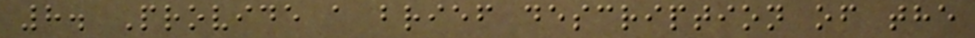8. Provide a brief description of the
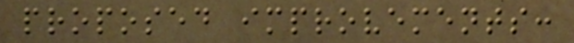proposed improvements:
